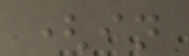(in
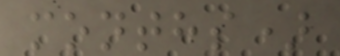months)
